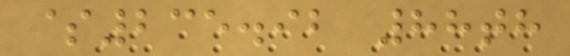$235.92 88th
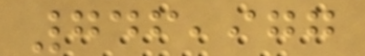746,977
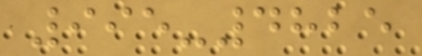995-4825
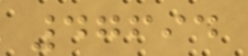47694
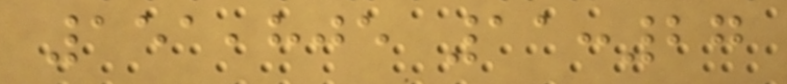151,805 11:27
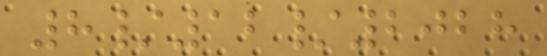8/12/2028
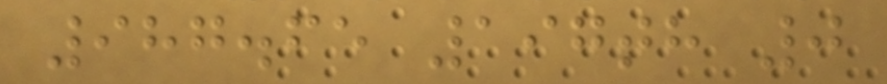987.65 197th 0
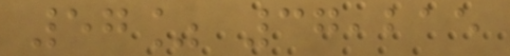57% 37,215
